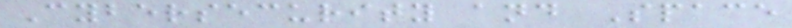Cybersecurity and Space
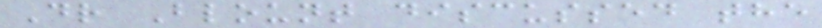Dr Blount discussed the
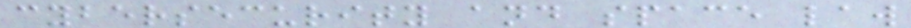cybersecurity and space law
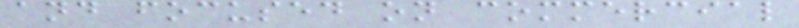and focused on commercial
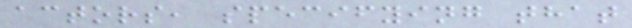actors, specifying that
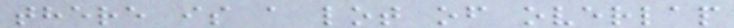there is a lot of overlap
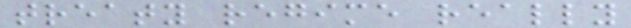treaty regime really
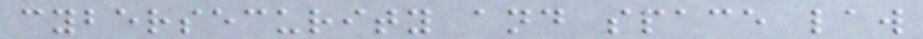cybersecurity and space law
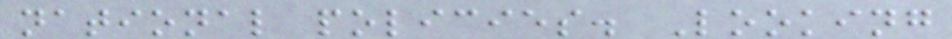national policies. Looking
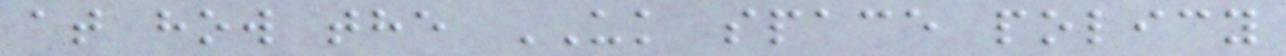at how the UK space policy
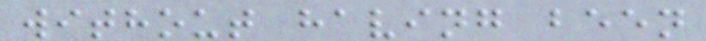without having been
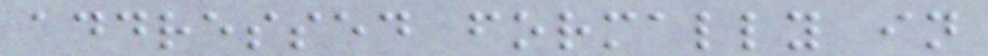addressed formally in
